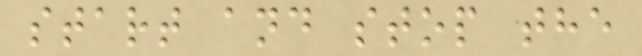start and stop the
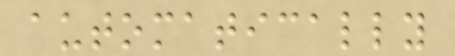automatically
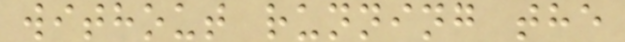without running the
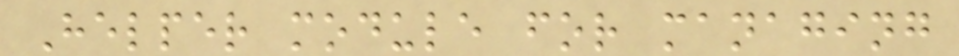Helper module for managing
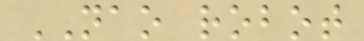NAO robot
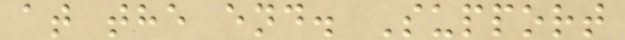at the end. Support
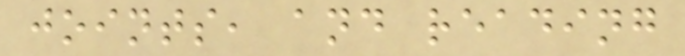joints, and reading
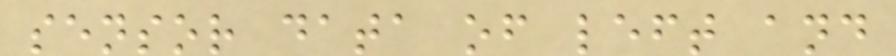sensor data of left and
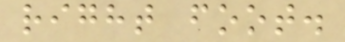right foot.
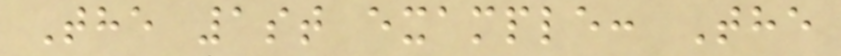The 1st example: The
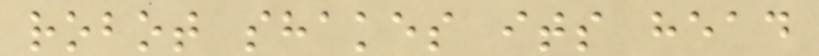robot shakes its head
